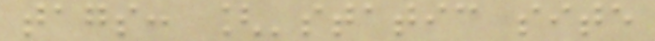tags: ['static site
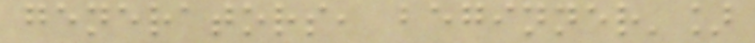generators, beginner']
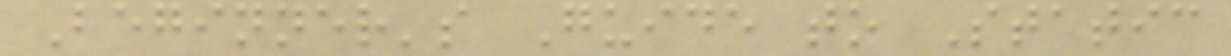Beginner's Guide to Static
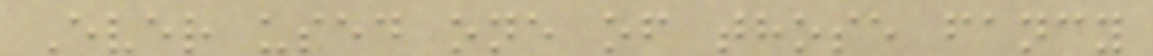Ever used one of those fancy
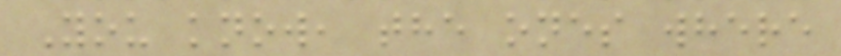You know, the ones where
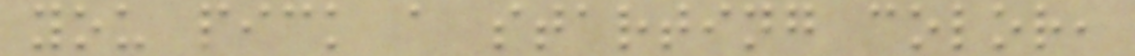you pick a starting color,
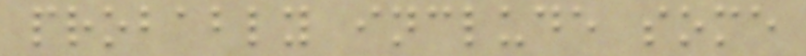probably include some
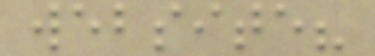website?
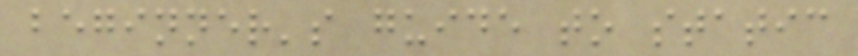beginner's guide to static
